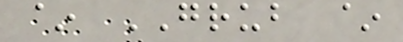~ GRUB ~
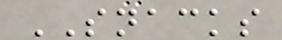SNACKS
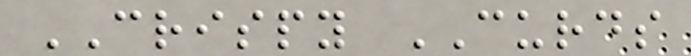CRISPY CURDS
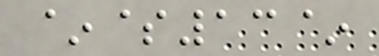~$13~
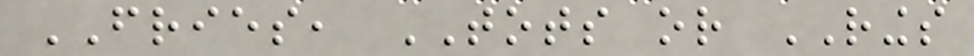FRIES, TOTS or RINGS
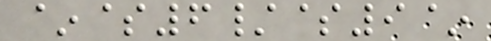~$6/$9~
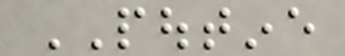POUTINE
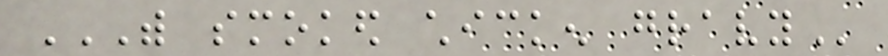WITH SMOKED CHICKEN GRAVY
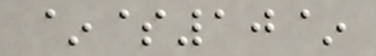~$10~
